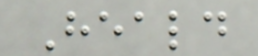Heald
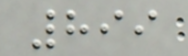899
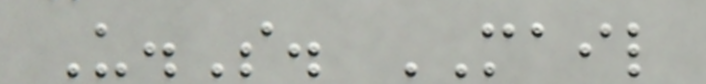U.S. MAIL
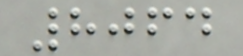8064
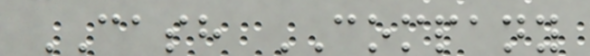CASH COMPANY
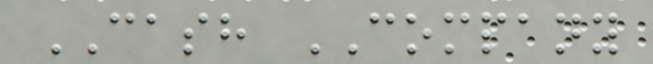CASH COMPANY
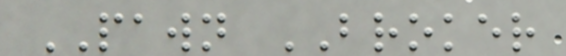PAWN BROKER
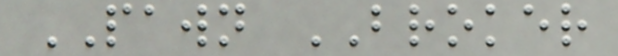PAWN BROKER
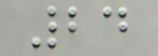24
